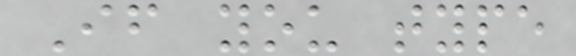If you type
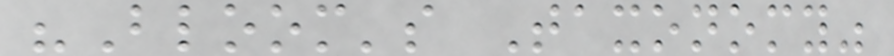"Bloom's Taxonomy"
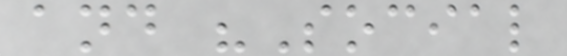and "Social
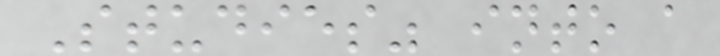Studies" into a
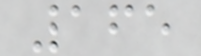165
